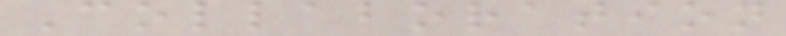Collaboration
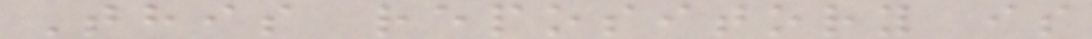This repository is
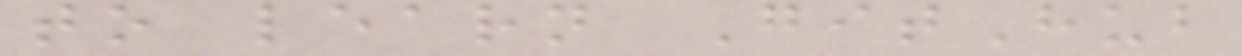to learn GitHub
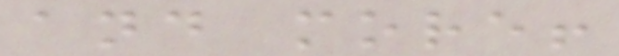and more!
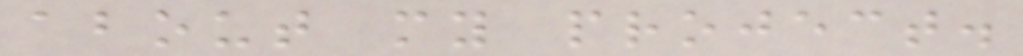about my project.
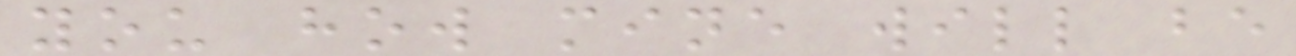you how mine will be
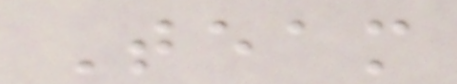Team
